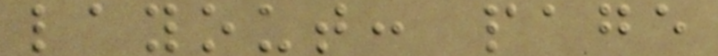layout: page
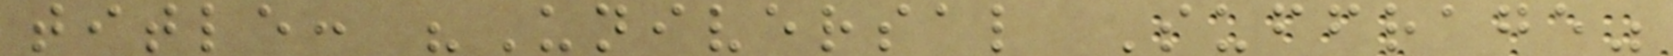title: "Universal Suffrage"
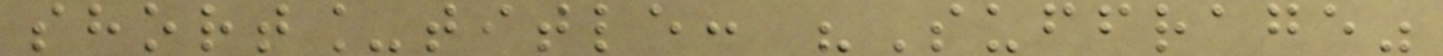short_title: "Suffrage"
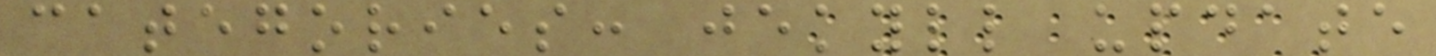categories: jekyll update
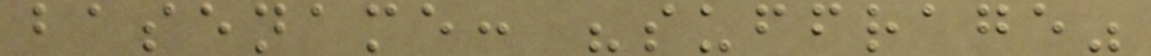basename: "suffrage"
